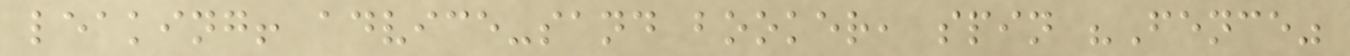leaking! advice-sand booker, spin "Fence"
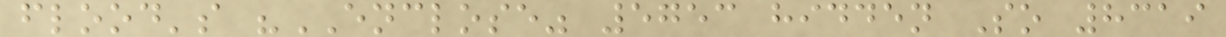flood's "ENCLOSE" 5753 hidden So 8319
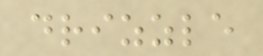drizzle
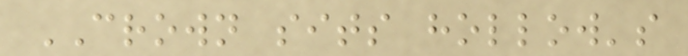CROWN sits hollow's
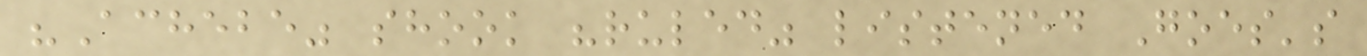"Achebe" shook "ruled" listened Goes's
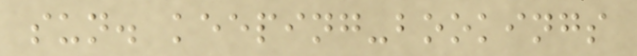sun. keeping-bookings
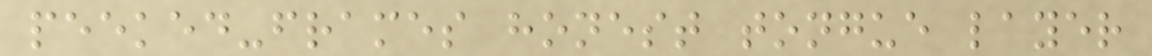peeked-frames honest tongue layer
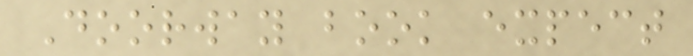Doorway book expect
